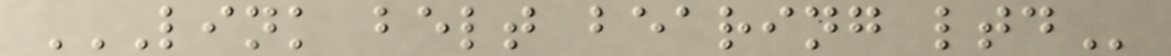LINK BELT BEARING LTD
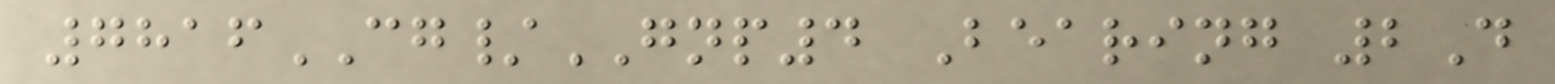7816CG/GNP4 Bearing 2D
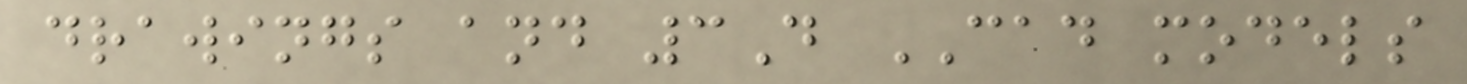drawings and 3D CAD models
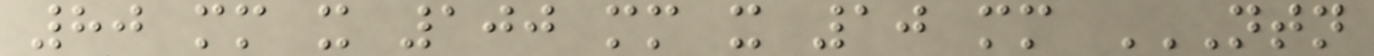80 mm x 100 mm x 10 mm NTN
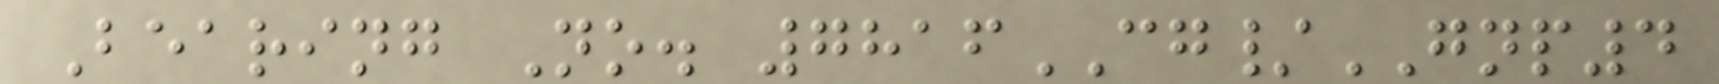Bearing No. 7816CG/GNP4
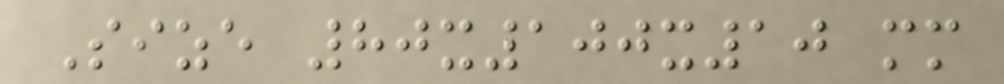Size 80x100x10 mm
